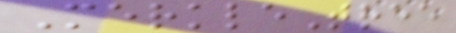MerkleTree
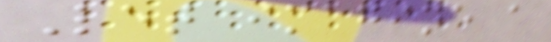Let imagine a
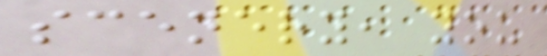scenery, you
